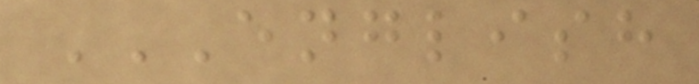ENGLISH
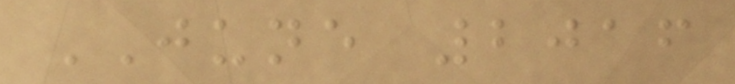JUNE 2016
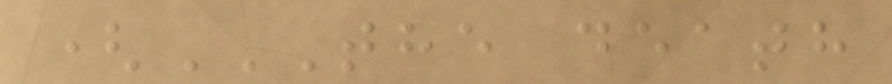(THE DEATH
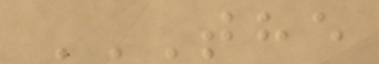THE
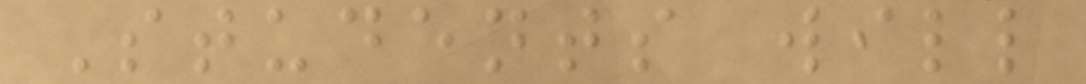Students will
